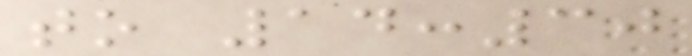to 14:30
